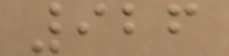926
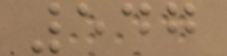547
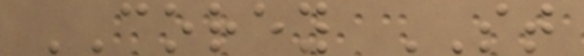COREY ST
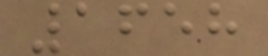1658
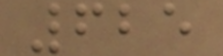625
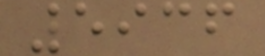5936
